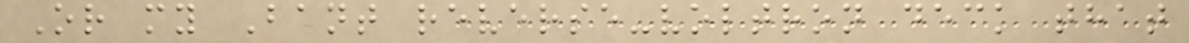Or my Bant reverse-voltron deck that
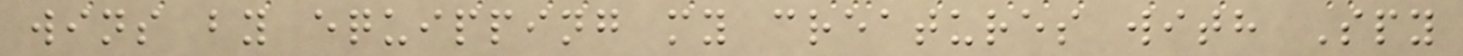wins by equipping my creatures with Spy
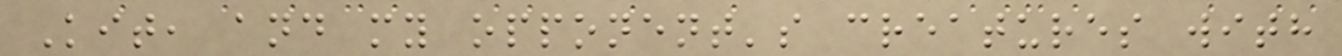Kit, and my opponent's creatures with
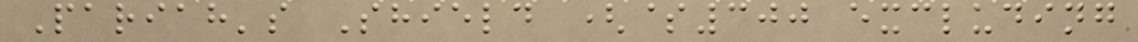Pariah's Shield ($300 excluding
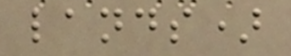lands)
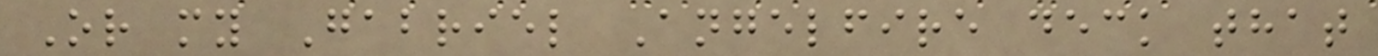Or my Gabriel Angelfire deck that
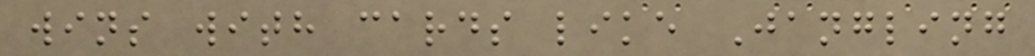wins with cards like Jangling
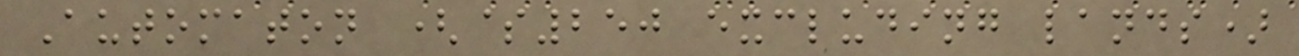Automaton ($250 excluding lands)
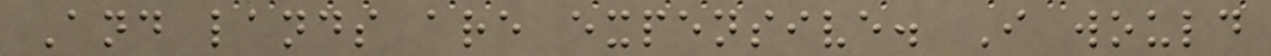And lands are expensive. I would
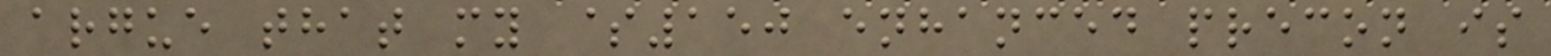argue that my $150 enhanced precon is
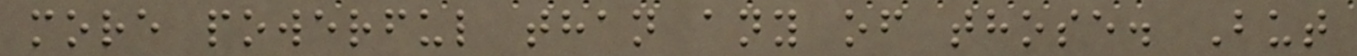more powerful than any of those. But
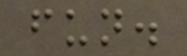fun.
